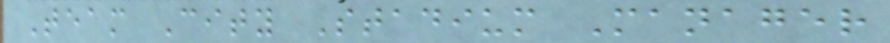Team City Stadium Manager
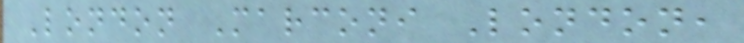London Marconi London,
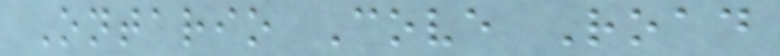Ontario Cove Road
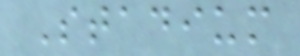Stadium
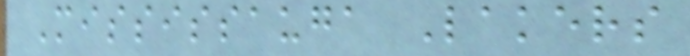Mississauga Lakers
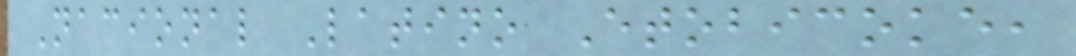Nacional Latino Etobicoke,
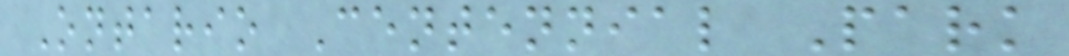Ontario Centennial Park
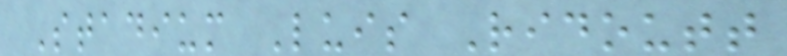Stadium Luis Ridoutt
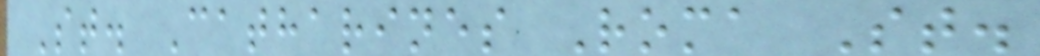St. Catharines Roma St.
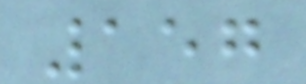157
